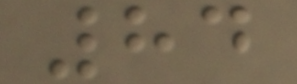84
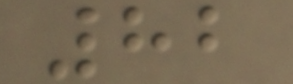82
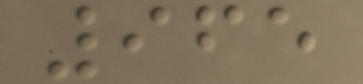965
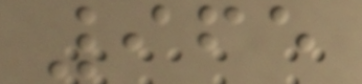965
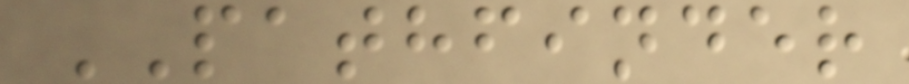PATHFINDER
